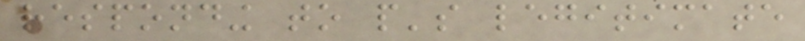responding to people's legitimate
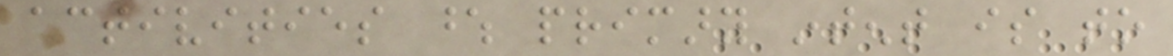activities whose primary intent is to
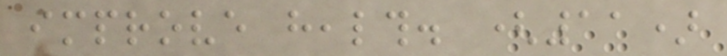improve health. (11)
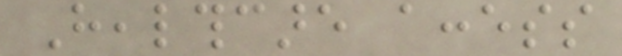Healthcare access
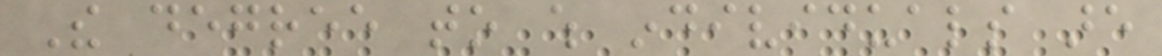The degree to which individuals are
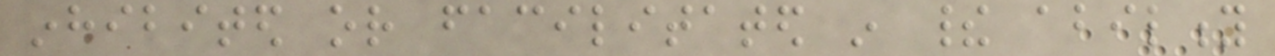inhibited or facilitated in their ability
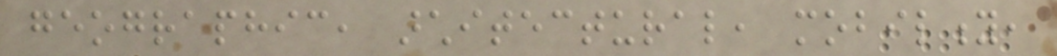geographic, architectural, mobility,
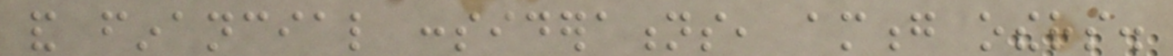and financial considerations, among others.
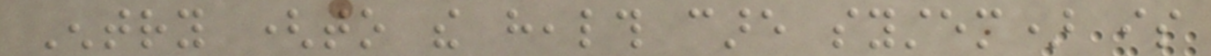Entry (to the health care system) is
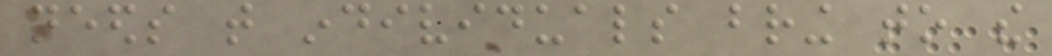needs that individuals bring to the
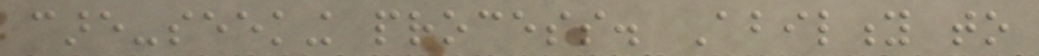care-seeking process. Ability to
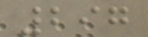297
